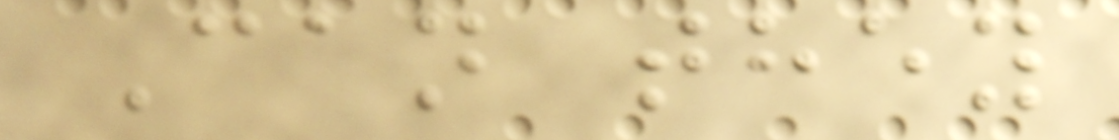Can they
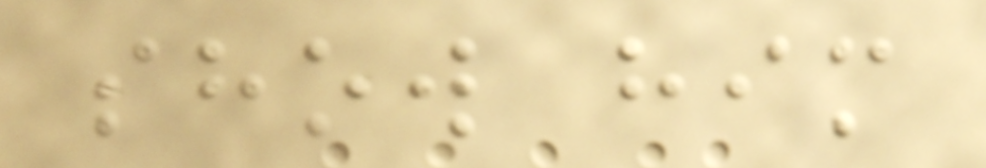show him
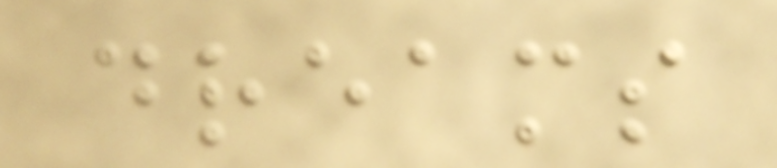dreams
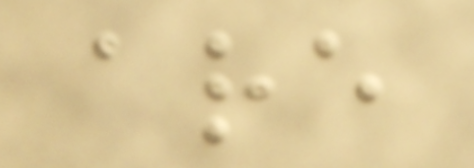are
